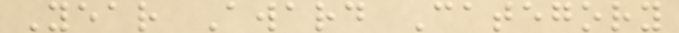Year Award Category
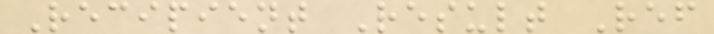Recipient Result Ref
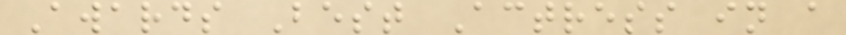Awards Best Actress in a
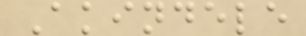Akindele
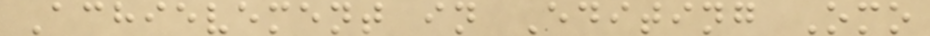Achievement in Editing Omo
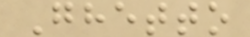Ghetto
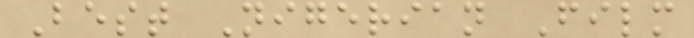Best Nigerian Film
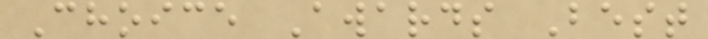Choice Awards Best
